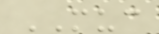MUC
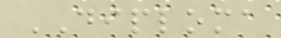DIPLOMA
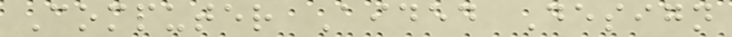Computer Aided Design
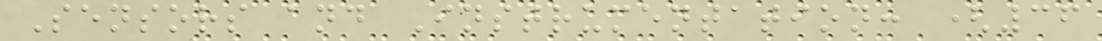Sensors and Instrumentation: (36
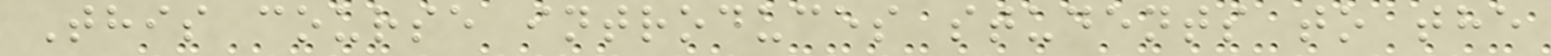This course introduces students to the
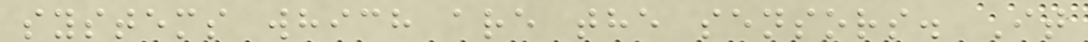systems which are the sensors. It
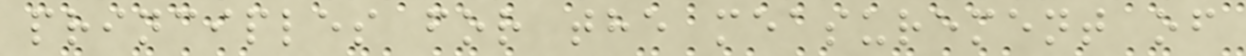principles for the measurement of
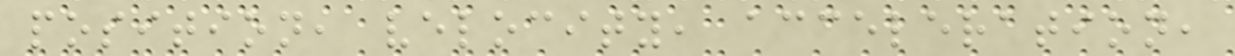position, velocity, acceleration,
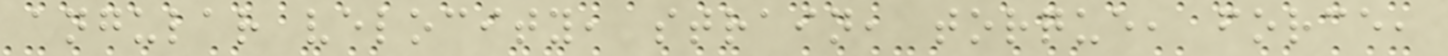angular velocity, strain, torque, force,
